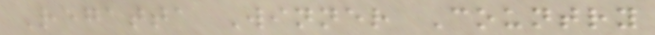Regatta Winner Country
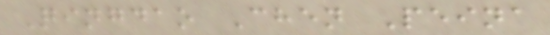Qingdao Chen Peina
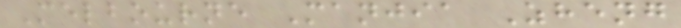Melbourne Manjia Zheng
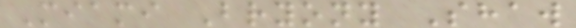Miami Bryony Shaw
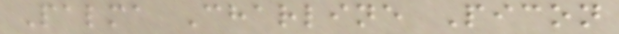Palma Charline Picon
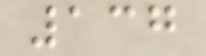137
